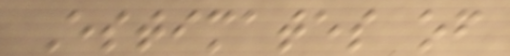Estimates of
